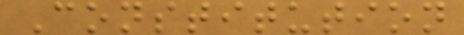Constitution
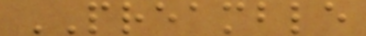PREAMBLE
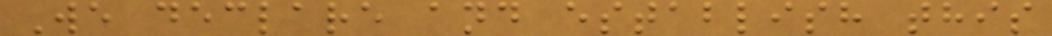We declare and establish this
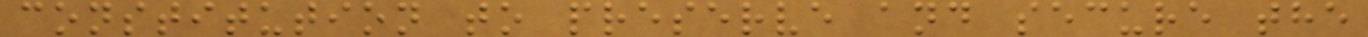constitution to preserve and secure the
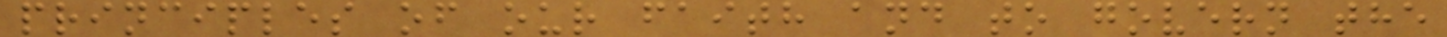principles of our faith and to govern the
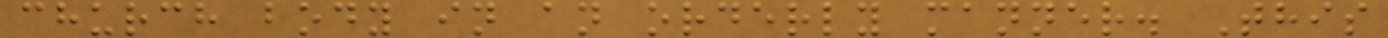church body in an orderly manner. This
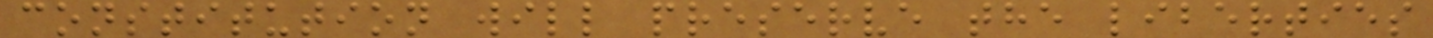constitution will preserve the liberties
